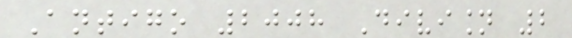Antigo 2008 Division 2
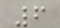6
